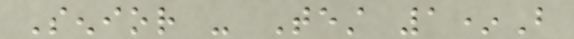Senior - Test 1*B
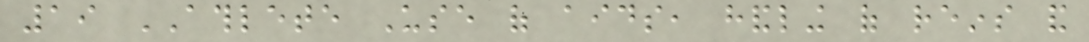19 ATHLETE Use of aids, handling of reins and
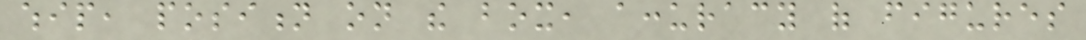whip, position on the box, accuracy of figures
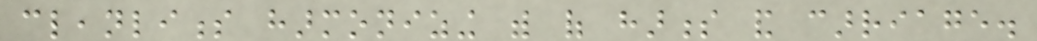cleanliness harmonizing with of harness and carriage.
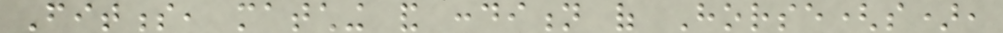Fitness, matching and condition of Horse(s),
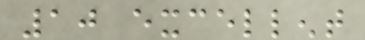10 excellent
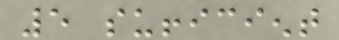5 sufficient
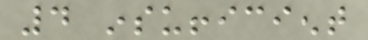4 insufficient
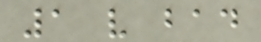1 very bad
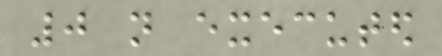0 not executed
